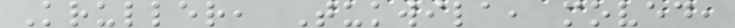Kruller, Tukwila, moved,
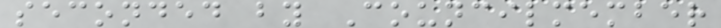seconded by Councilmember
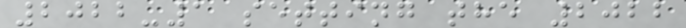2022-1 setting the 2022
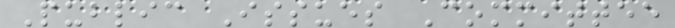Public Issues Committee
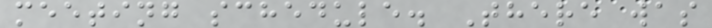meeting schedule. There was
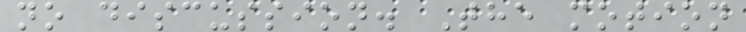no discussion. The motion
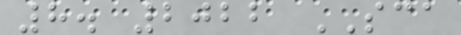8. 2022 SCA
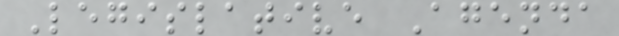Legislative Agenda
